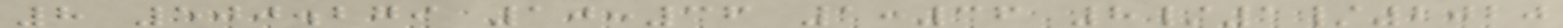8 500.279 10:36 1:36 8/1/2020
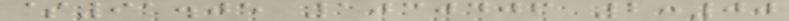$91.05 1030406 2:00
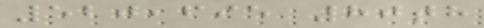520,695 80th
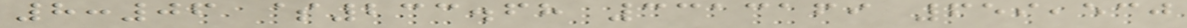8:06 $233.68 3313169 659,530
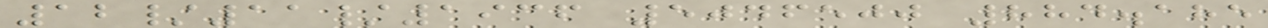12/11/1936 5046500 884.185
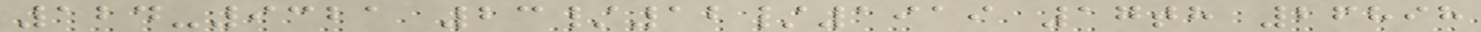124-9321 23/12/1919 17th 26898
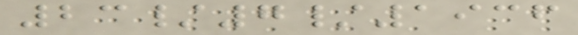23/7/1936
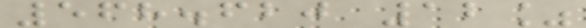568.620 12%
